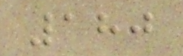180
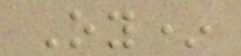Oy*
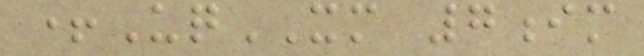+UqXM 7im
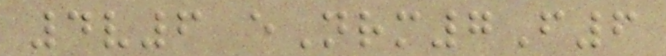4v6 eNrm7F6
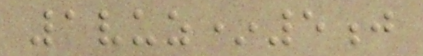1vuz*5j
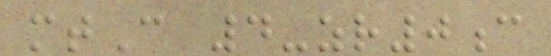mtC 4-zr0c
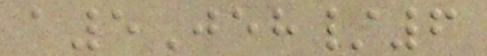a5Jeh/6
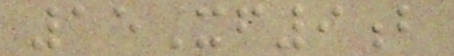15Xf9b
